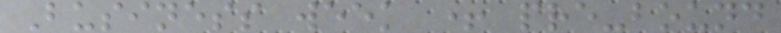Business week + pre-bound
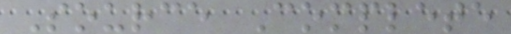Source Complete
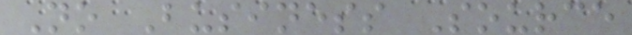No Business Source
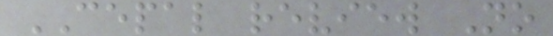CEPAL review No
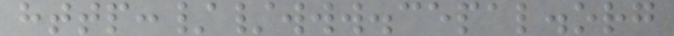http://www.cepal.org
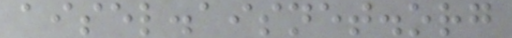aisel.aisnet.org
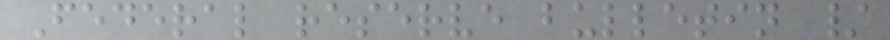Federal reserve bulletin /
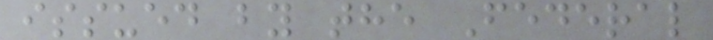issued by the Federal
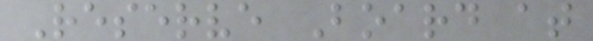Reserve Board at
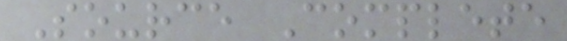Source Complete
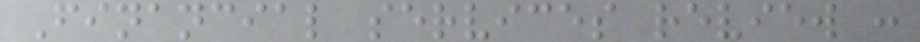Financial services review :
